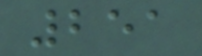251
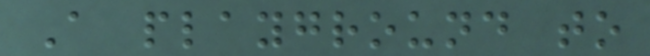A playground to
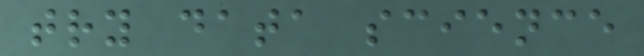try data science
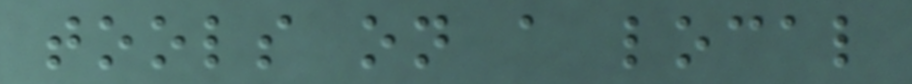tools on a local
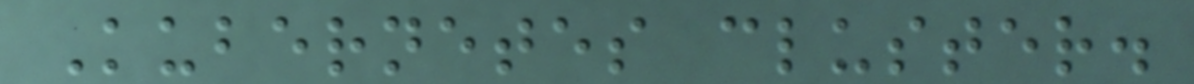Kubernetes cluster.
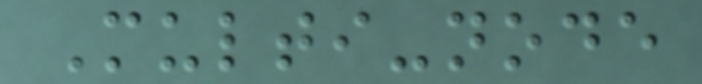Multi-node
